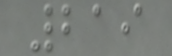219
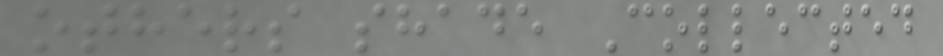others shade Collected
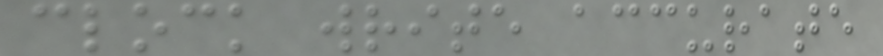clock write accurate
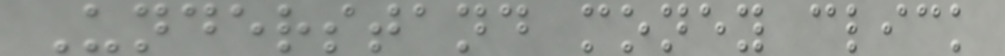Understand money click
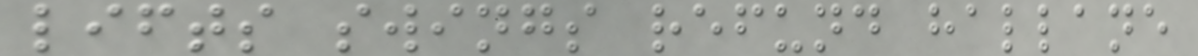lifts swings refund hallane
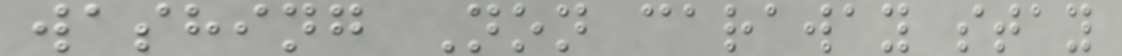washing Non caraway stay
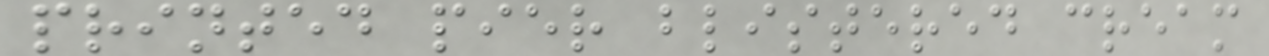printed pier blistered cream
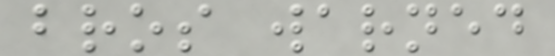bros warned
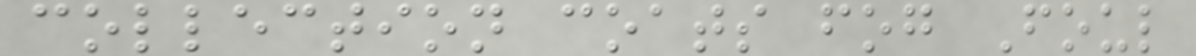collection coats fog Foul
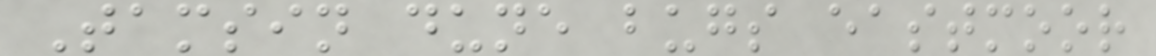Tamsin dune bugs eastmoor
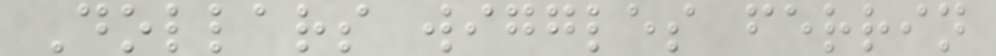Dollars wiggles ferrin
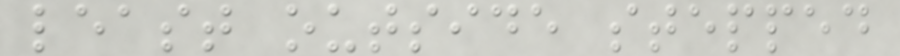least outside stepped
